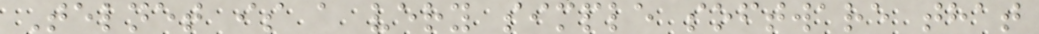Telnet is a very simple software that
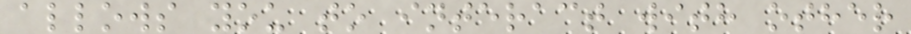allows you to interact with other
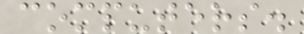computers.
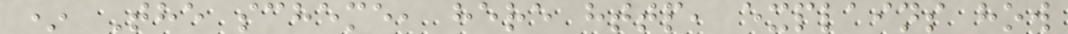* The scheme, here http, explains how
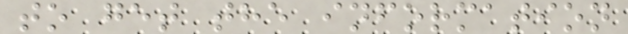to get the information
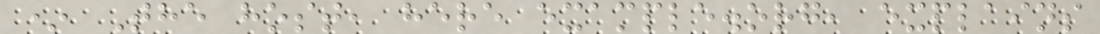* The host, here example.org, explains
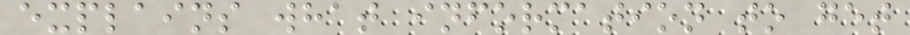explains what information to get
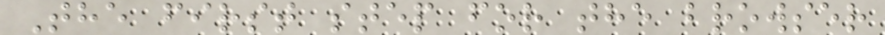The first step for the browser
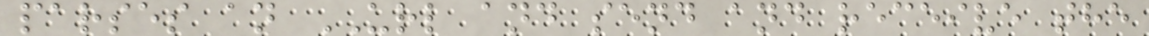parses an URL and send and receive the
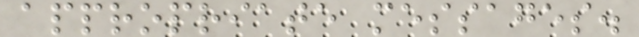appropriate messages.
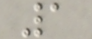1
